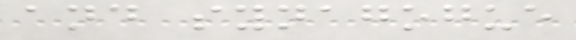and synagogue
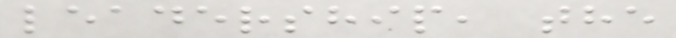leadership, the
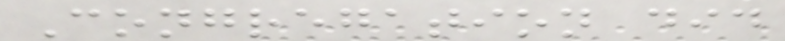Congregation did
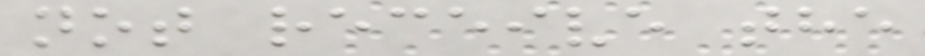not receive the
